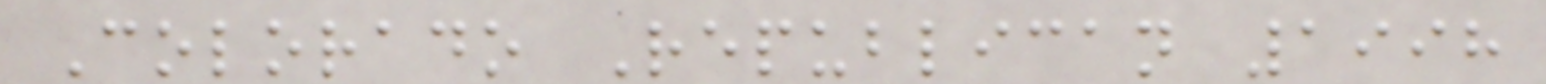Colorado Republican 1998
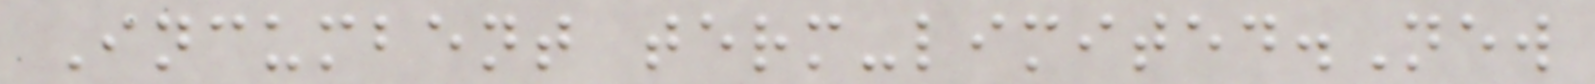Incumbent term-limited.New
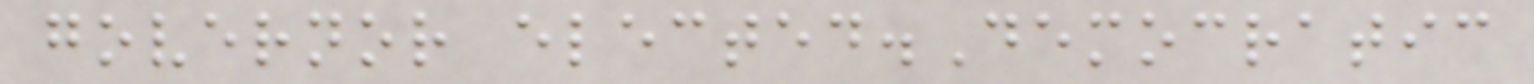governor elected.Democratic
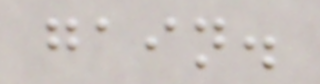gain.
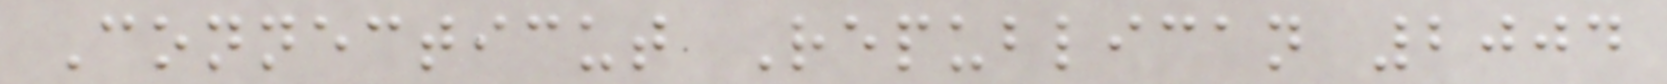Connecticut Republican 2004
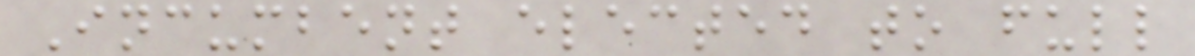Incumbent elected to full
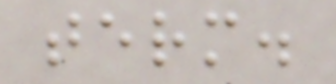term.
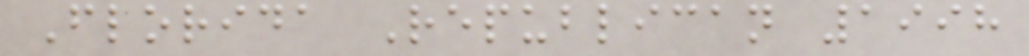Florida Republican 1998
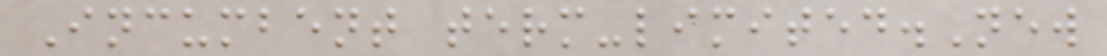Incumbent term-limited.New
